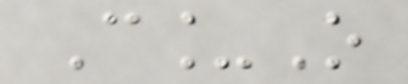C_O
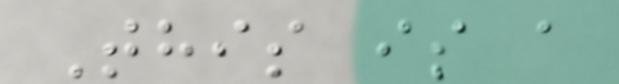This is a
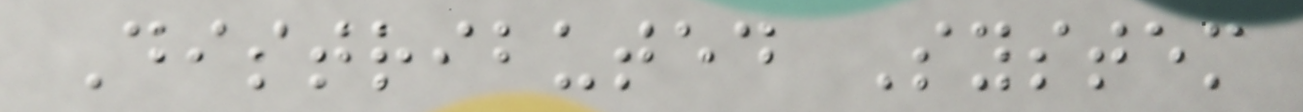Distributed System
